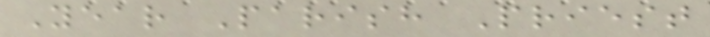Year Parish Priest
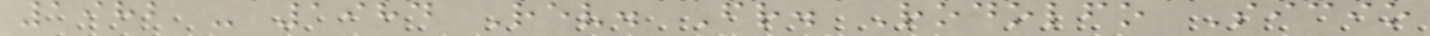1982 - 1984 Rev. Fr. Rodolfo Sicio
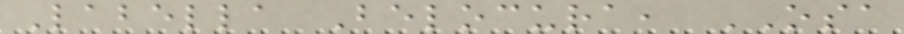Labella Belocura, OSA
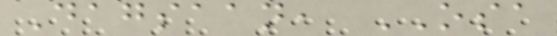Dagsaan, OSA
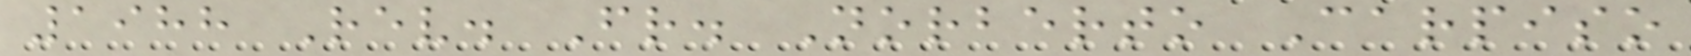1988 Rev. Fr. Norberto Carpiso
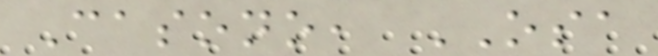Casono, OSA
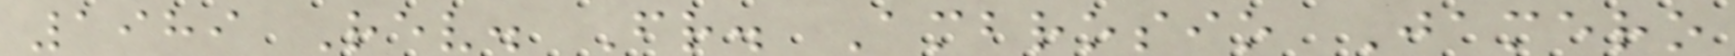1989 Rev. Fr. Ambrosio Jamero
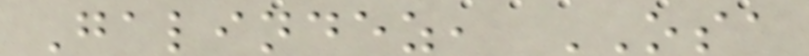Galindez, OSA
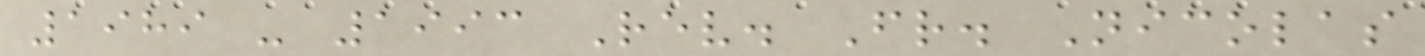1989 - 1993 Rev. Fr. Nicolas
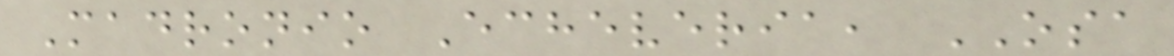Madronio Echeveria, OSA
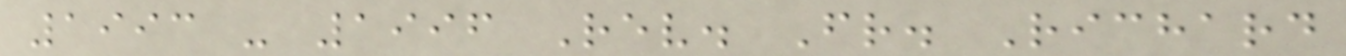1993 - 1996 Rev. Fr. Richard
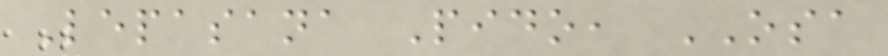Lepasana Pido, OSA
